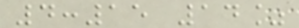4:15 14%
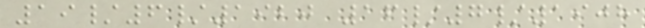19/6/1920 16/7/1908
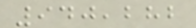940,282
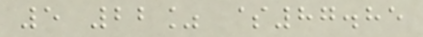5 22% $87.85
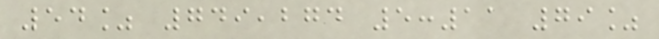54% 749,274 5:11 79%
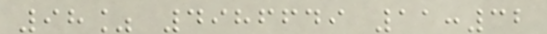98% 4986649 11:32
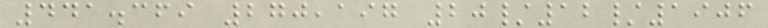441.369 270,197 20/12/1906
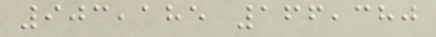903,185 166,380
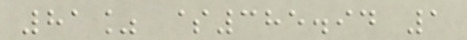81% $385.94 1
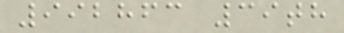992863 39th
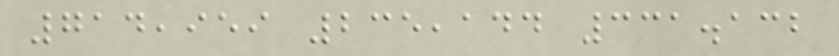714,959 235,144 331.132
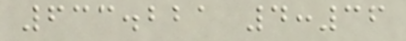633.221 4:36
